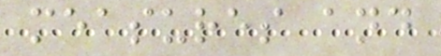measures and
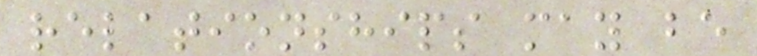relationships may be
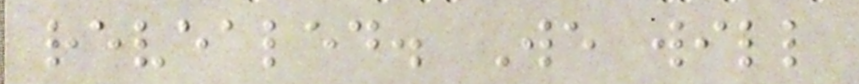revealed. We will
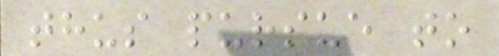thus pursue to
